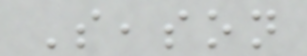Season
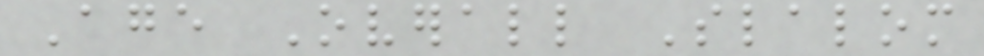Age Overall Slalom
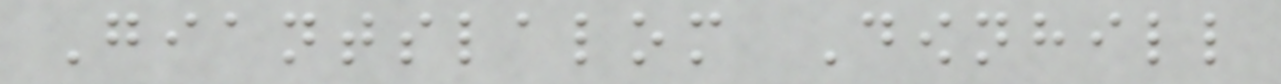Giantslalom Downhill
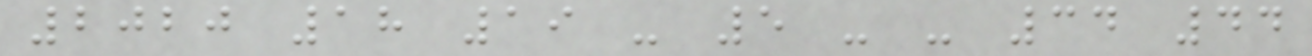2020 18 19 - 5 - - 34 44
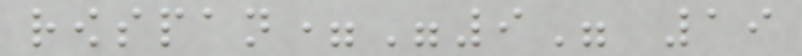rowspan="9" 19
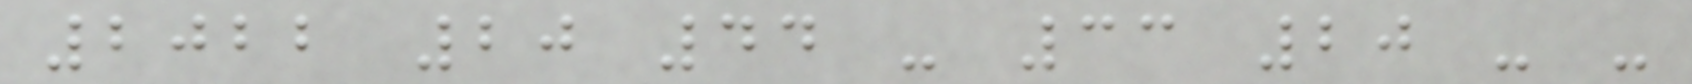2022 20 44 - 33 20 - -
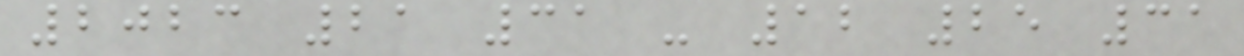2023 21 31 - 12 25 31
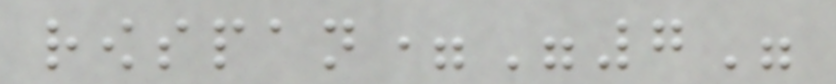rowspan="7"
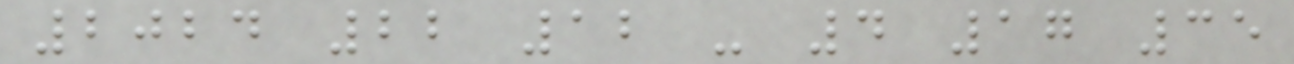2024 22 12 - 4 17 35
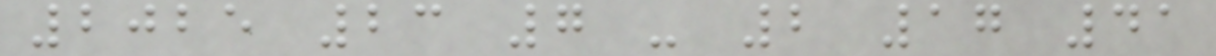2025 23 7 - 2 17 41
